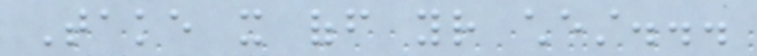Take it off your chest...
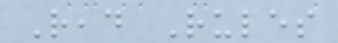Read Rules
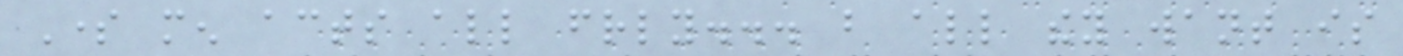Some men acts all friendly... but all they want is
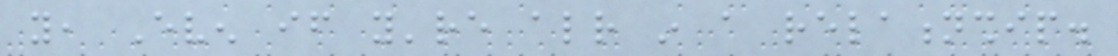you, Even if you're already in a relationship.
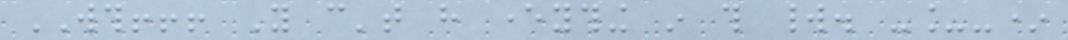WTH!!! You can't have everything in this world. -_-*
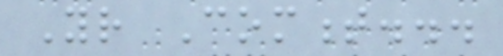Your Comment...
